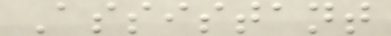Assistant
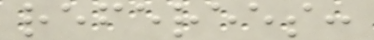referees:
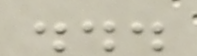...
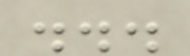...
